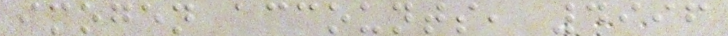imogen accounts, 4996
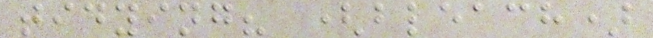tidying? (bleach)
